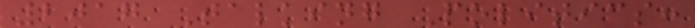2017 Talking Politics:
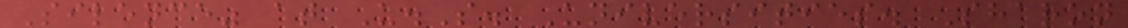Silence" at U.S. Universities. Sharon
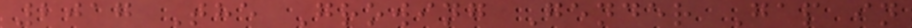2017 The Growing Gender Gap in
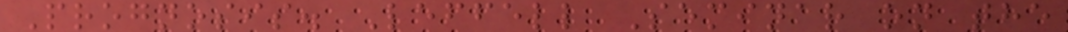Prognosis. Leffell Seminar on the
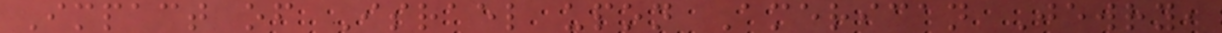Impact of Israel upon American Jewry,
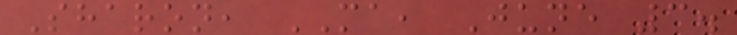Sharon, MA, June 3.
